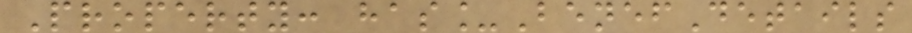Property: has_BenefDetails
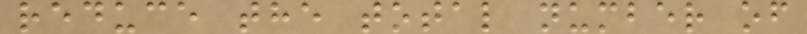reduce the total number of
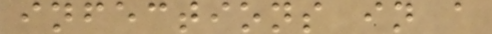infections in a
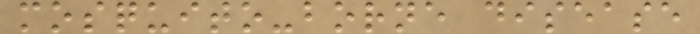mosquito-borne disease
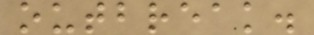outbreak.
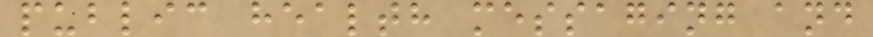public health messaging and
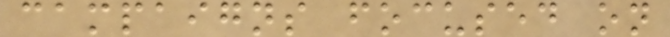campaigns focused on
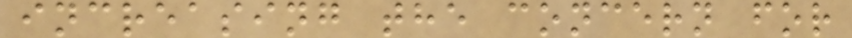increasing the concern for
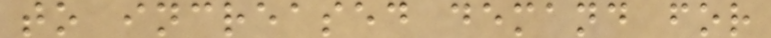to increased demand for
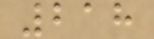218
